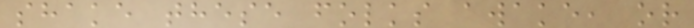shake these folks awake, or
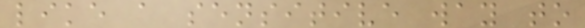like a sensitive way to
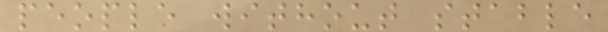people without stable
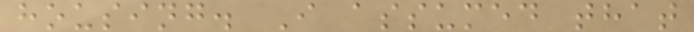housing. I assumed that
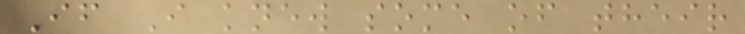If I knew some of their
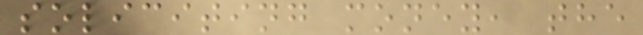soliciting money, the
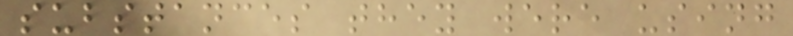substances they were using
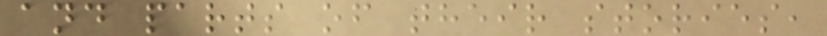and parts of their stories,
